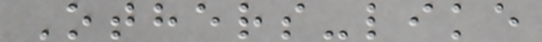Others-like
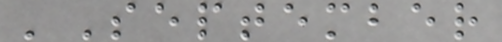'September
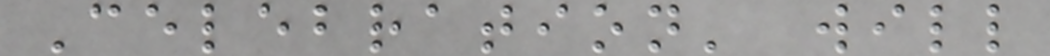Celebration' will
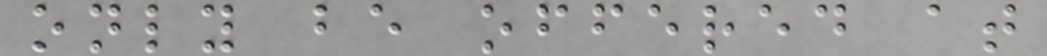only be offered at
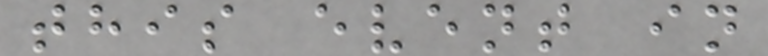this event in
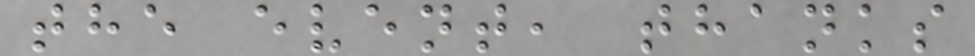the event, thanks
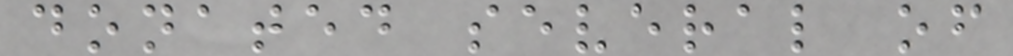donated several of
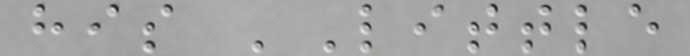his 'Little
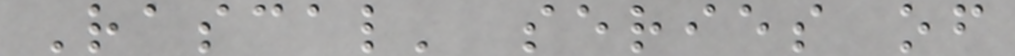Rascal' series of
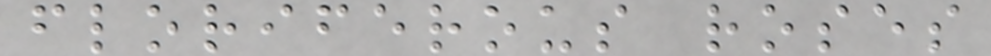floriferous roses
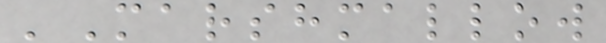'Marshmallow
